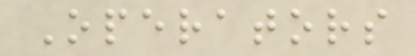Operators
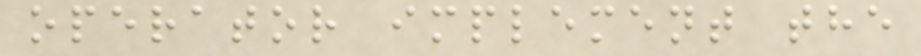operator implement the
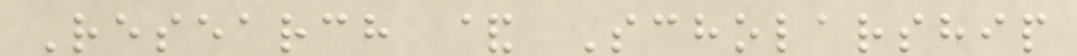Research & Scholarship
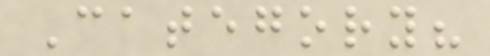Category?
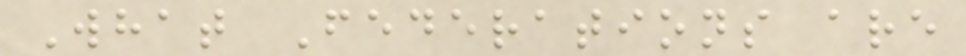What Federations are
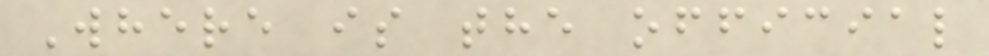Where is the official
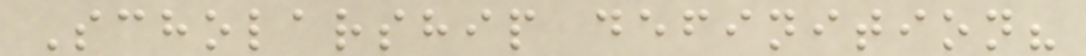Scholarship definition?
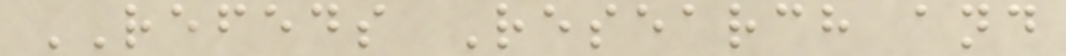REFEDS Research and
